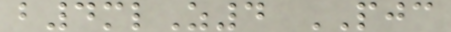b4mlZ4 PJC
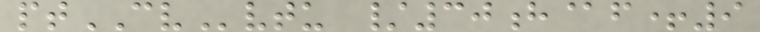ptCVvtu /30h@f+9
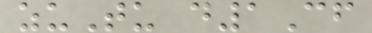zuTu d1Cf
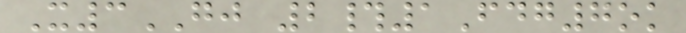X3GJ 2#1Fdg7ok
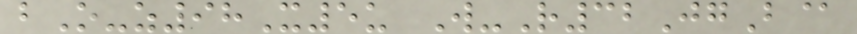bO-z98X5u W-R32JgB@
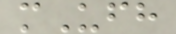mUfh
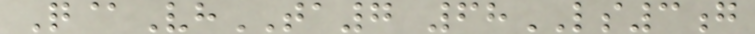Q@VhTA7 68LS3g
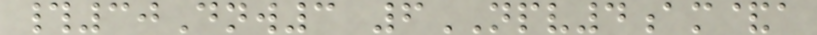#30Dnw3 6NPV4am&a
